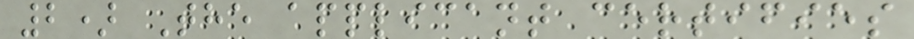2) The applicant certifies
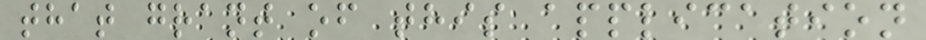that grant of this application
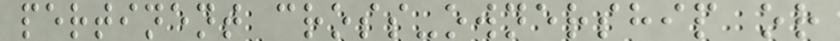pertinent cross-ownership or
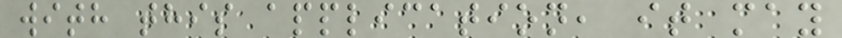with this application, it may
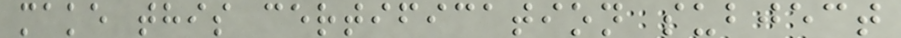make this certification subject
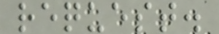request.
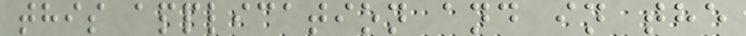this application and in the
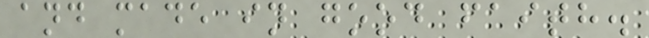and made in good faith.
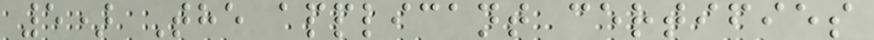5) The applicant certifies
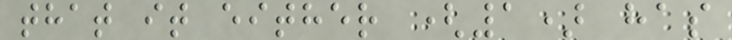that it either (1) has
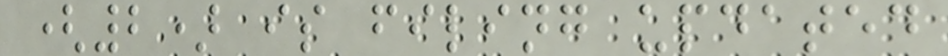(2) is filing updated
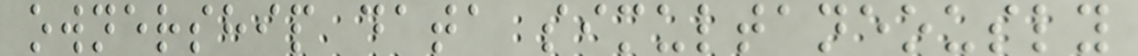ownership data simultaneously
